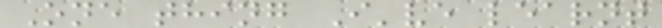One thing I've learnt
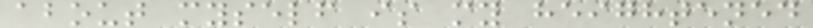about myself is my heightened
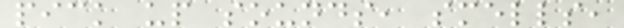pick up sounds, smells,
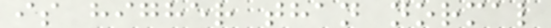is higher than normal
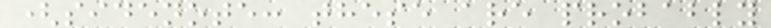(sidenote: these are probably
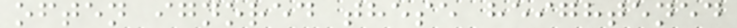often ignored these heightened
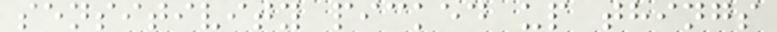sensitivity picked up things
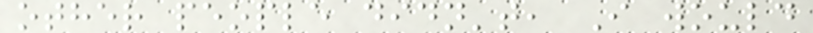other people didn't, I would
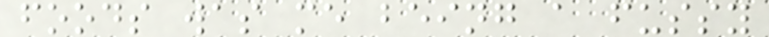foods was me being a fussy
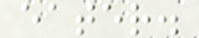eater.
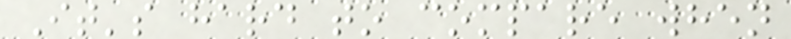It's hard to compare when
